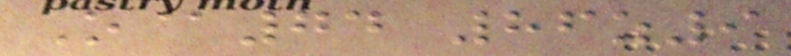O@74 86z9
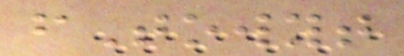fTowyt
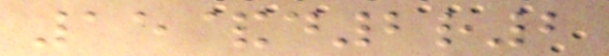15&d2r2
